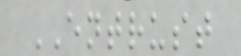ENTRUST
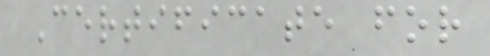Certificate for
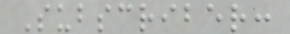Subscriber:
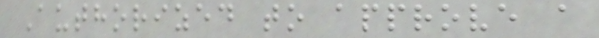Authorized to approve a
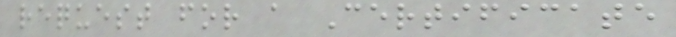request for a Certificate
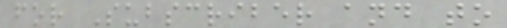for Subscriber and to
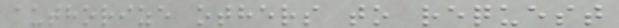authorize others to request
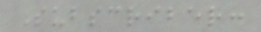Subscriber:
